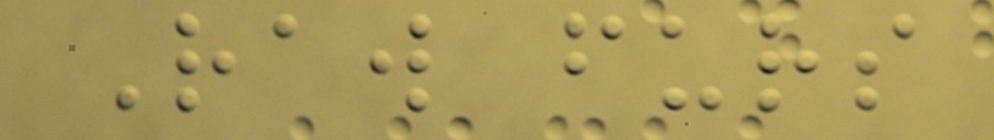Raw furs
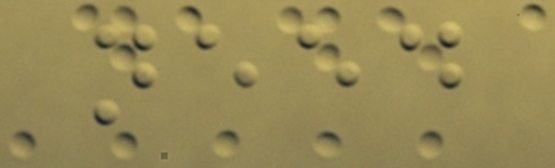need
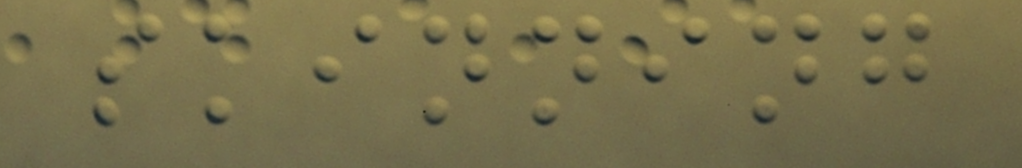skinning
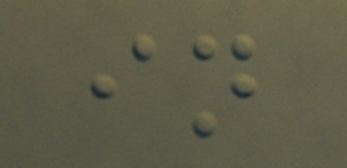in
